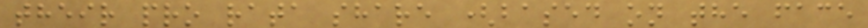their pro rata share (based on the face
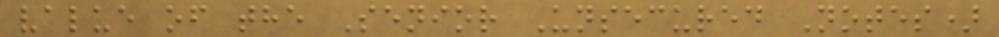value of the Senior Unsecured Notes)
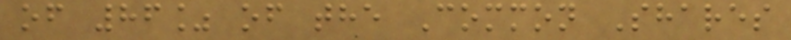of 86% of the Common Shares
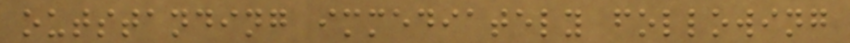outstanding immediately following
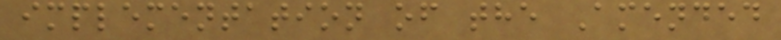implementation of the Amended
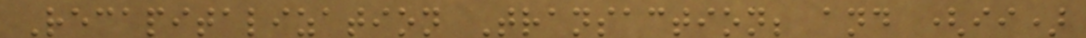Recapitalization Transaction; and (ii)
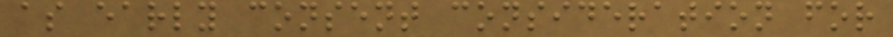as early consent consideration for
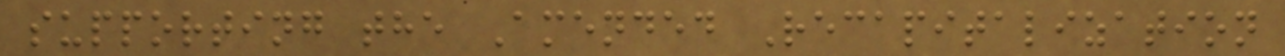supporting the Amended Recapitalization
